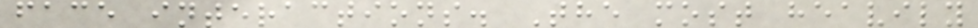face interactions. The most heavily
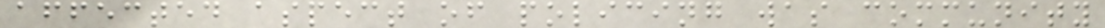affected aspect of policing was community
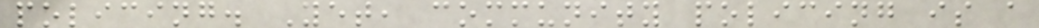policing. Yet, community policing is a
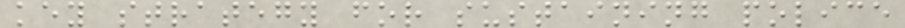key strategy for sustaining police
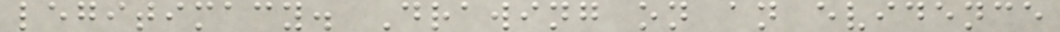legitimacy. Drawing on an evidence
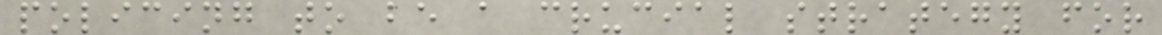policing to be a crucial strategy for
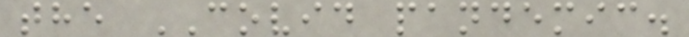the COVID pandemic.
